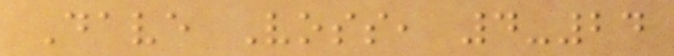Dave Voss, 4-24
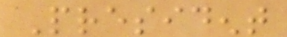President
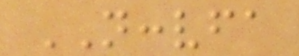NCCVFA
